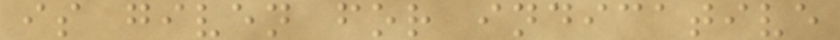is given for indicative
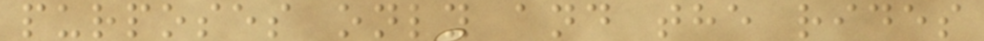purposes only and the rides
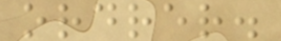ordrer.
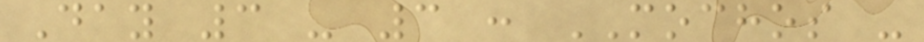Day 3 - 3 : MOCHOS -
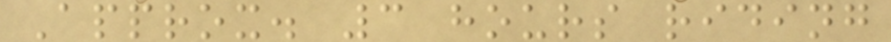Approx. 3 hours riding
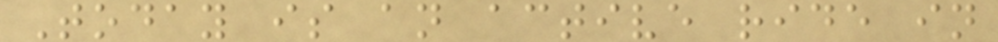Today is an active ride in
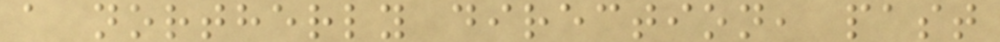a northerly direction, past
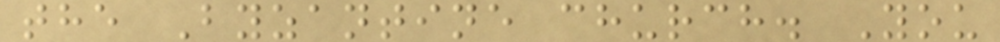the Byzantine church. You
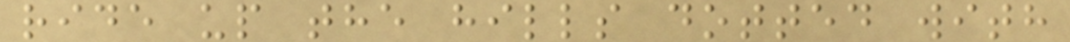ride up the hills dotted with
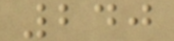240
